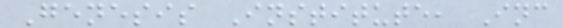Genesis Institute, Inc
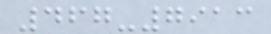467-7913
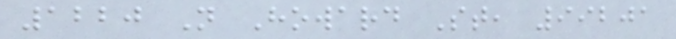1220 N Howard St, 99201
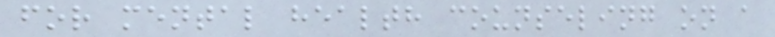for mental health counseling on a
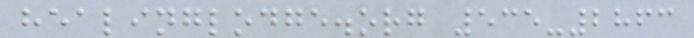healinglodge.org 535-2863
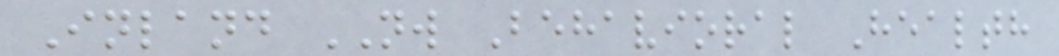Inland NW Behavioral Health
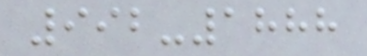992-1888
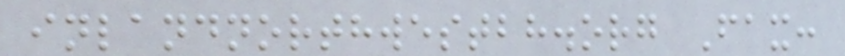inlandnorthwestbh.org Fax:
